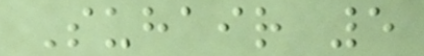Suhair 5
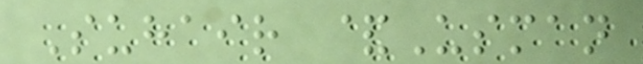Suhair &Usman
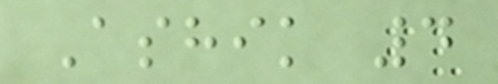Ashik 4
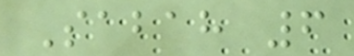Sabah 6
